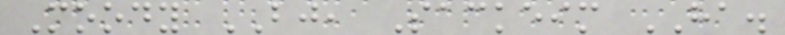Moody BJ, Sackeim HA.
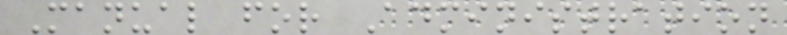Manual for Administration
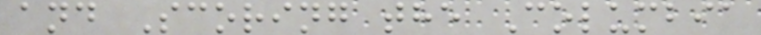and Scoring the Columbia
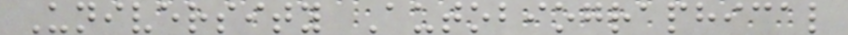University Autobiographical
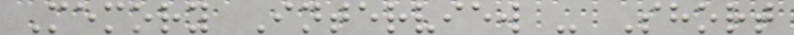Memory Interview - Short
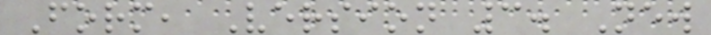Form, Version 3. New
